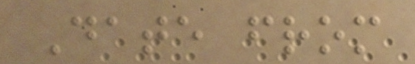Date from
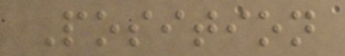Position
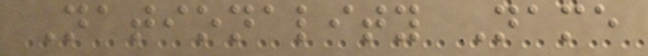Nationality Name
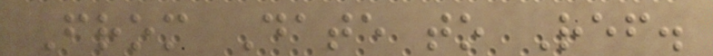From Date to Ref.
